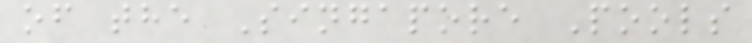of the Singapore Pools
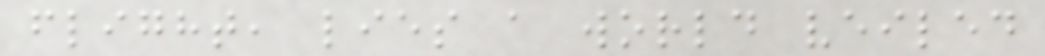flight, lies a world veiled
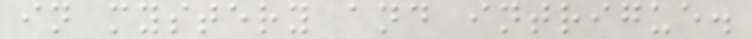in mystery and intrigue.
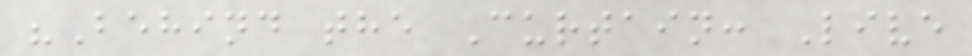"Behind the Curtain: Live
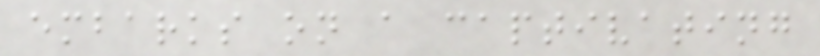embarks on a captivating
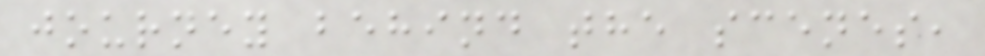journey behind the scenes,
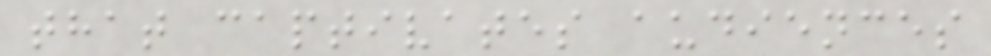that captivates audiences
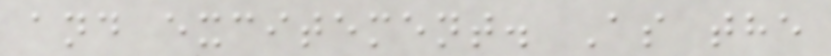and excitement. As the
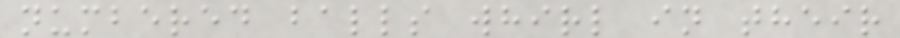numbered balls whirl in their
